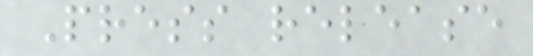Press release
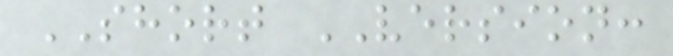SHORT VERSION:
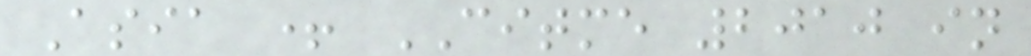Asia + CITME 2010 in
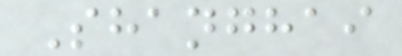Shanghai
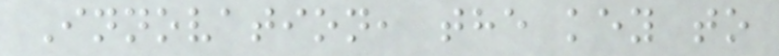Innovation, the key to
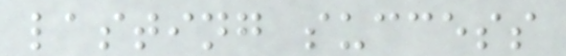lasting success
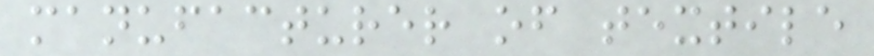manufacturer of textile
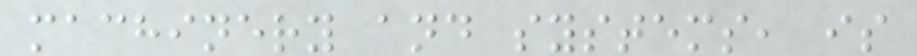machinery and systems, is
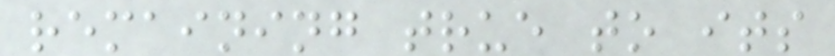remaining true to its
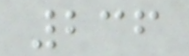236
